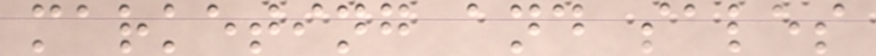marketing and sales
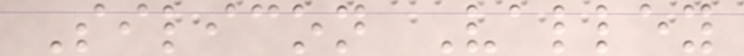Silicon Valley
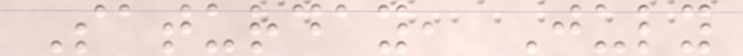Saturday, July
